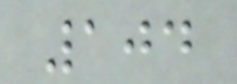104
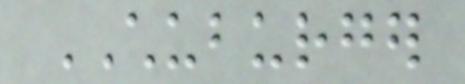CHUBURGER
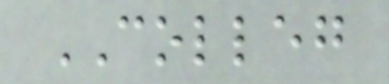COLLEG
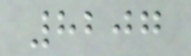8207
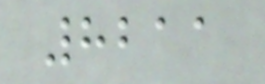8211
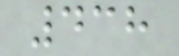438
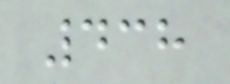438
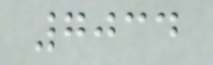7034
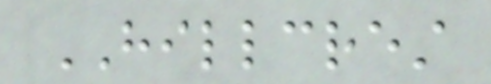HILLCREST
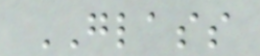GLASS
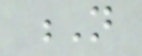N
